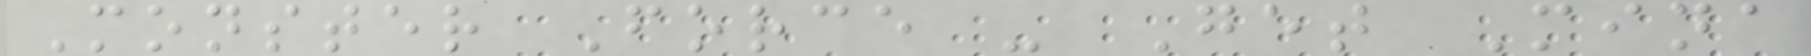Monster Force - Get Mina
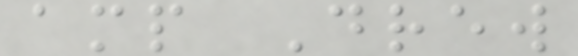amp Drew
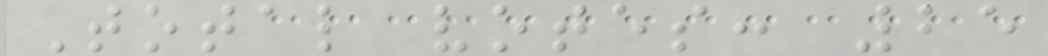Total votes: 25
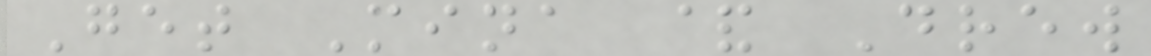Get Mina & Drew
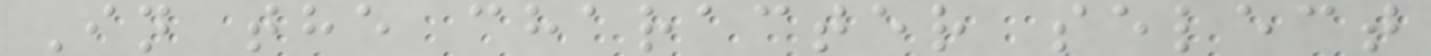In the character select
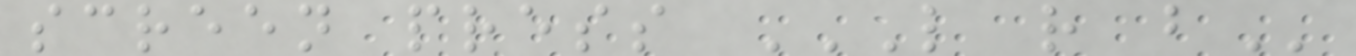screen press L R B
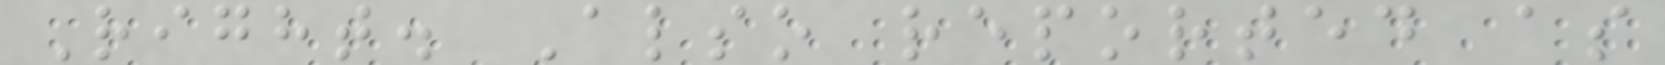Right. Also reported as
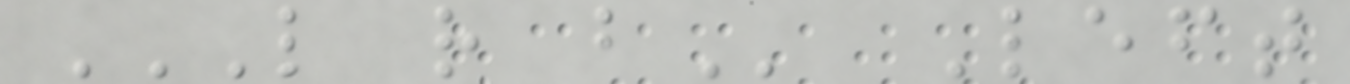L R B Left
